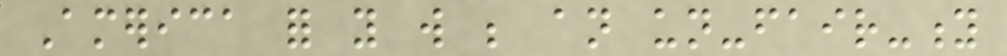America for you will be an un-fair-y
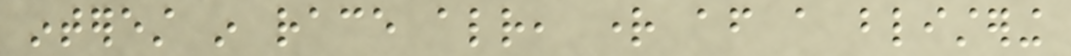interest in race already, right after a blistering
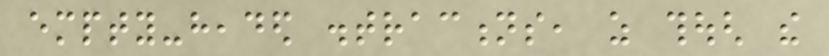empty-headed distractions, as though the
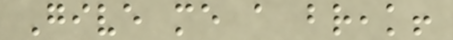Give me a break!
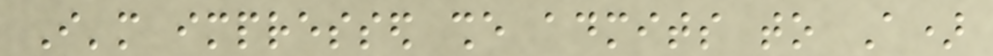I'm impressed she admits to A)
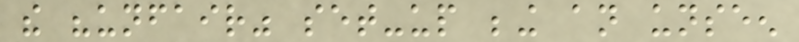the "unfair" set-up being an unseen
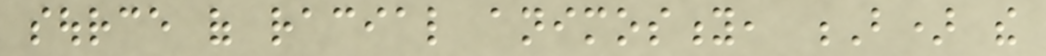source of racial animosity, B) the
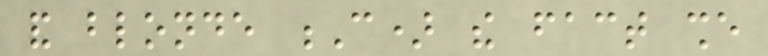and blonde C) the fact she
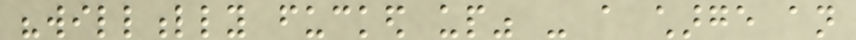"willfully fucked up" - a charge an
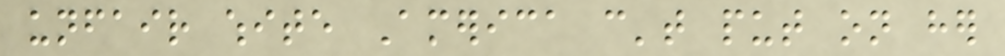unfair white America can't put on her
